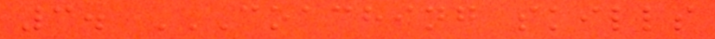3. COACHING SKILLS
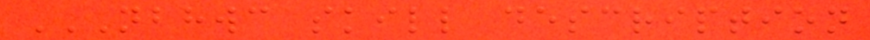NBHWC SKILL DESCRIPTION
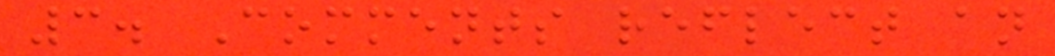3. Comments reflect an
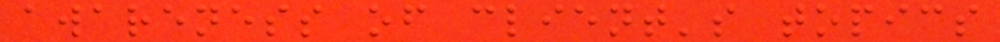awareness of client's topics
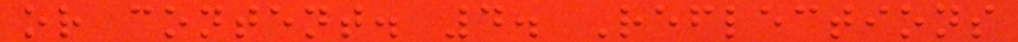or content. 4. Reflections
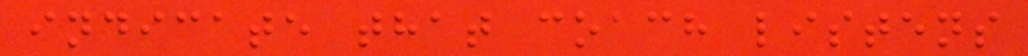indicate that coach listens
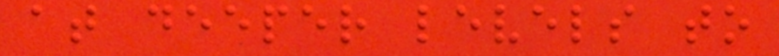at deeper levels to
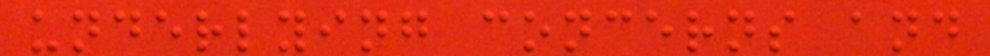underlying concerns and
